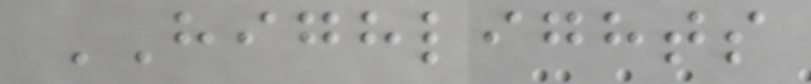HIGHLIGHTS
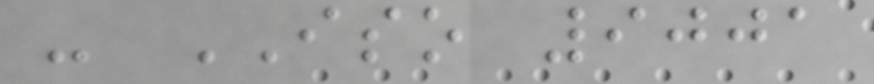- ISO 9001
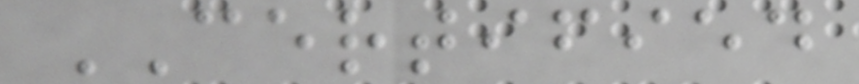CERTIFIED
